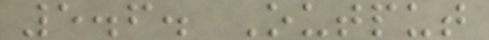5.6. Output
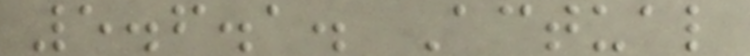5.6.1. Actual
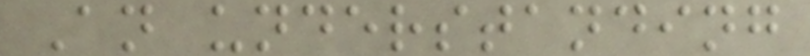An understanding
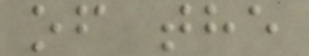of the
